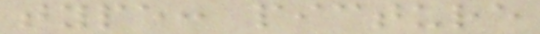type: picture
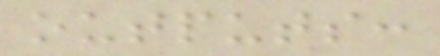outputs:
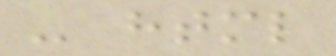- html
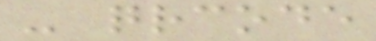- qrcode
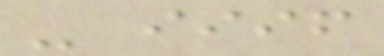- iiif
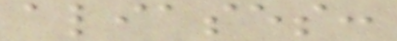aliases:
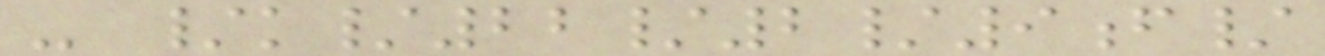- /k/22/2/9f/
